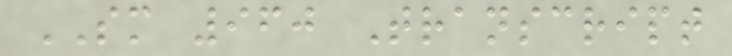SM 960 Transcript
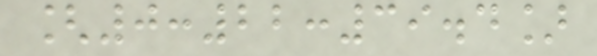[0:22:39.4]
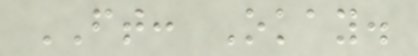FT: Okay.
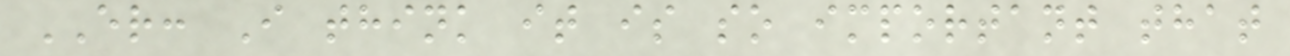ER: I think it is so important that
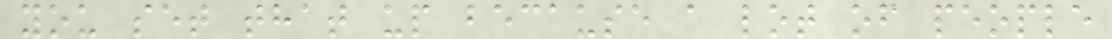you set that up because a lot of people
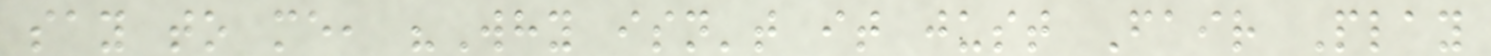say to me, "Why isn't it just Fair Play
